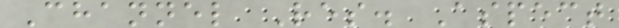Channel Res. Aspect
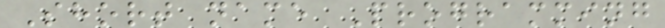Short name Programming
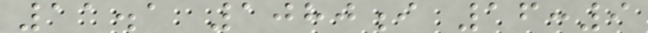11.1 1080i 16:9
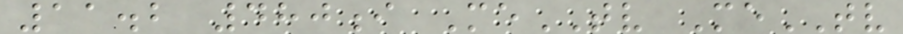11.2 480i MeTV MeTV
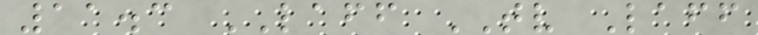11.3 LAFF TV Laff
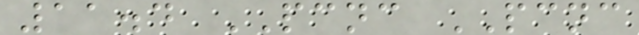11.4 PCNC PCNC
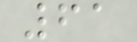61
